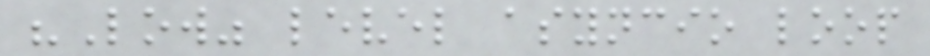"Low" level asyncio loop
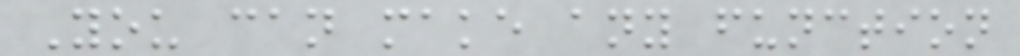You can make any function
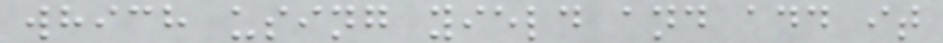which using yield and add it
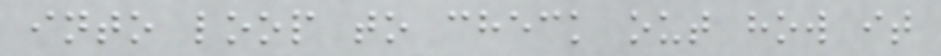into loop to check out how it
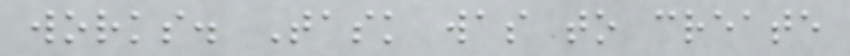works. Task was to create
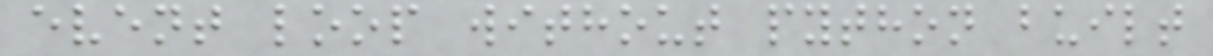event loop without python built
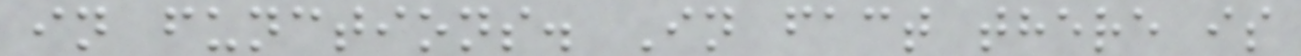in functions. In fact there is
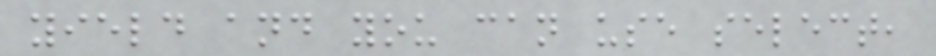yield and you can use select,
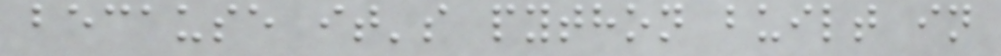because it's python built in
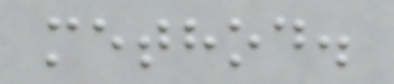method.
